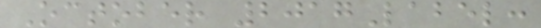October 2017Label:
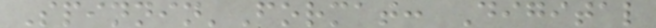Spinnin'Format: Digital
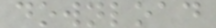download
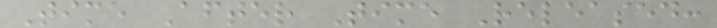Time After Time Released:
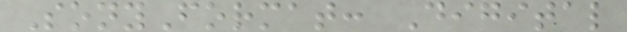SonyFormat: Digital
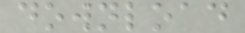download
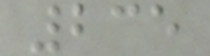235
